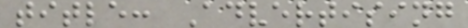title: Advertising
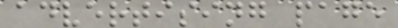advertising page
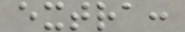extra:
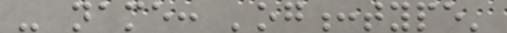- name: 'og:type'
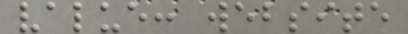value: website
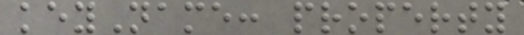keyName: property
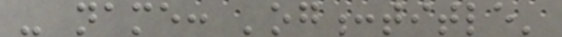- name: 'og:title'
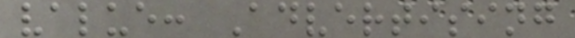value: Advertising
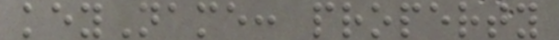keyName: property
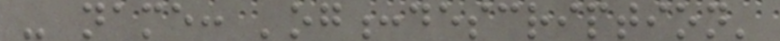- name: 'og:description'
